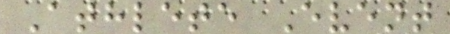Athlete Event
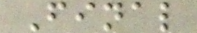Final
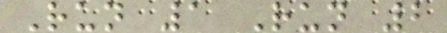Run 1 Run 2
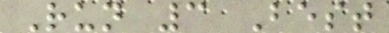Run 3 Best
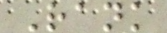Rank
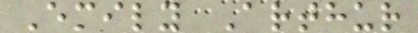Emily Arthur
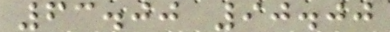63.00 90.00
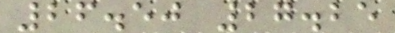26.50 27.25
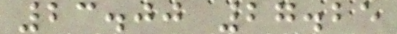23.00 27.25
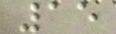15
